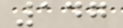147
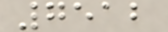7512
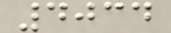4034
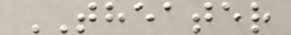THEATER
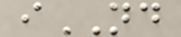iND
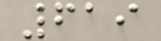619
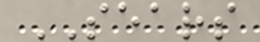SEARS
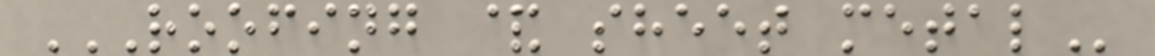ROOFING & SHEET METAL
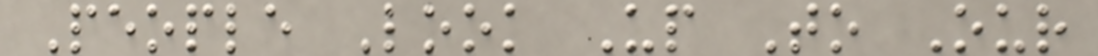People Look Up To Our
